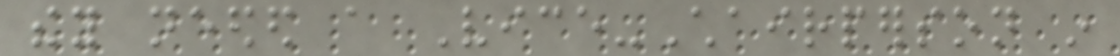they needed a Vice-Chairperson in
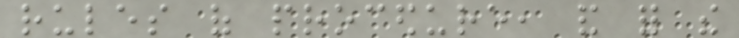rules of procedure, and for the
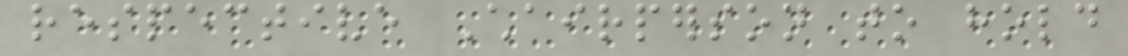respective Chairperson to hold
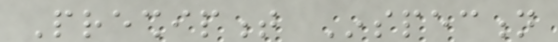Preshipment Inspection
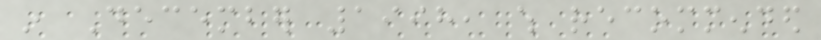in December 1998, which recommended
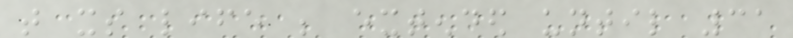that its life be extended until 31
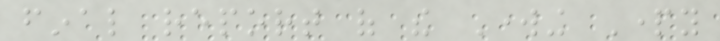final report of the Working Party
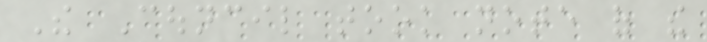The Council took note of the
